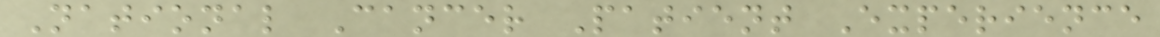National Cancer Patient Experience
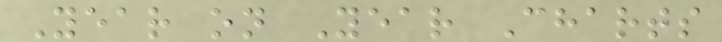Year on Year Charts
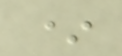*
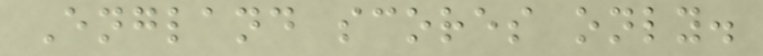England scores only.
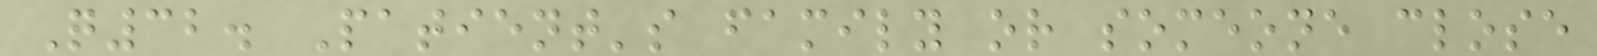Q32. Patient's family or someone close
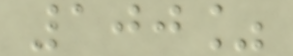100%
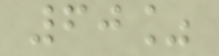60%
